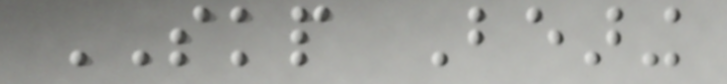SKP Bearing
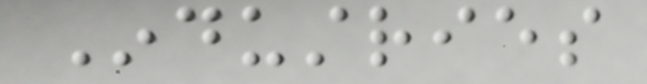Industries
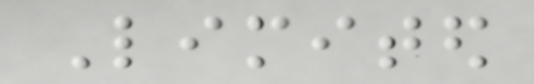Limited
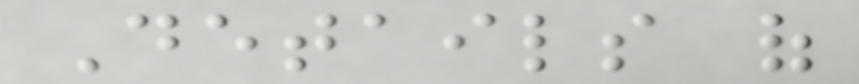Details of
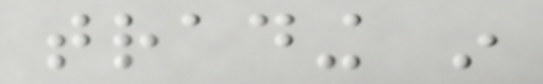trading in
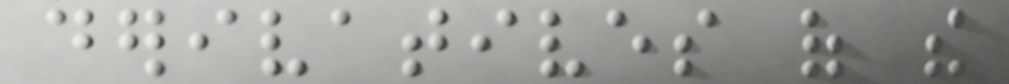derivatives of the
